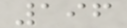196
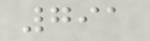791
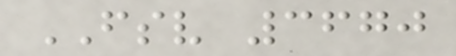FSV 3670
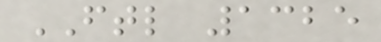FTL 1325
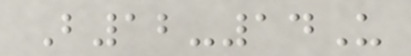B12-14U
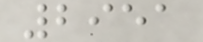2951
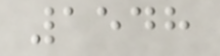1548
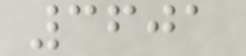3601
